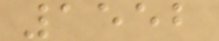1552
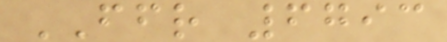FFR 6793
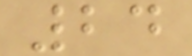24
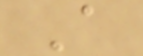A
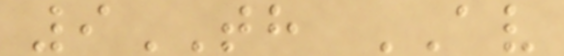9TH AV
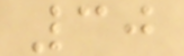30
